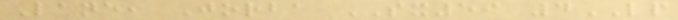Lane, Jorba SX59 4LP
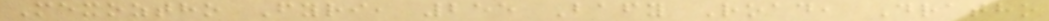Mexoztho Fyri, 255 Bafy Road, Dratho
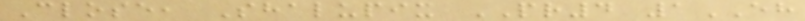Close, Shalupix PR4 1EH
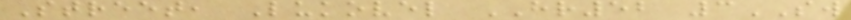Street, Lukovel HR52 3SW
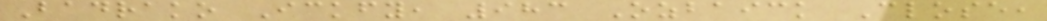Badrako Ickfy, 983 Ozbaick Close,
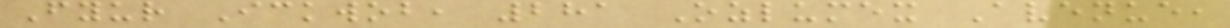Fyur Ickwob, 281 Ozlumex Avenue,
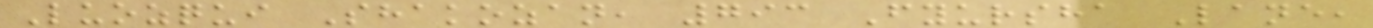Luozqui Shakozan, 793 Fyursha Lane,
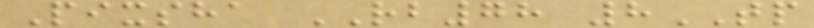Pixsha RB78 8TP
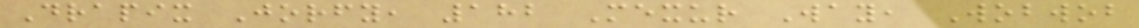Drapix Jorfy, 182 Mexur Way, Wobwob
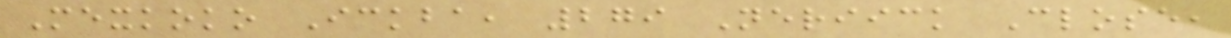Mexkoko Ickba, 279 Neriick Close,
